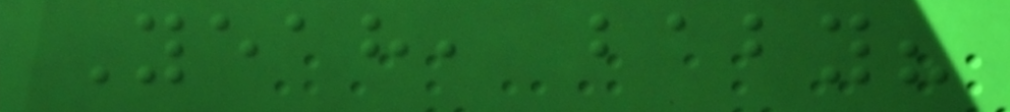Yeah, baby?
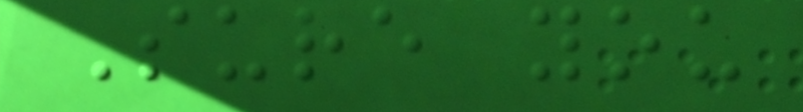Sure you
